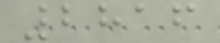2816
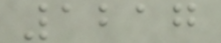1217
